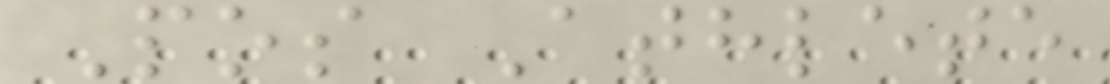Pos Athlete
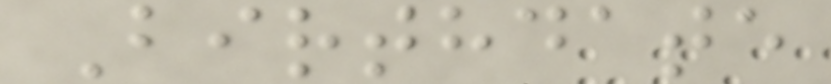Birthdate
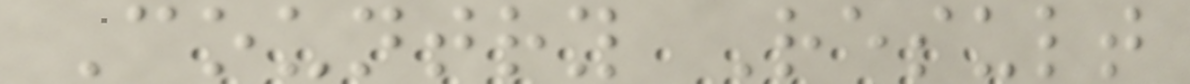Country Result
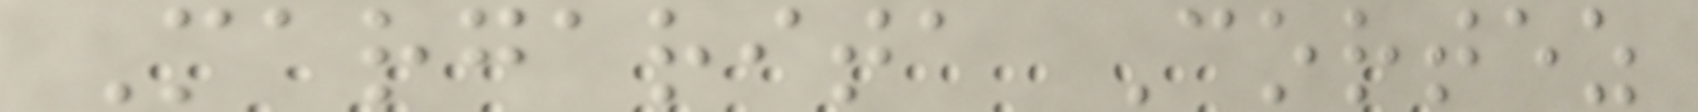Margarita Cortez
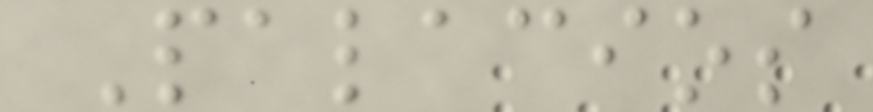Palacios
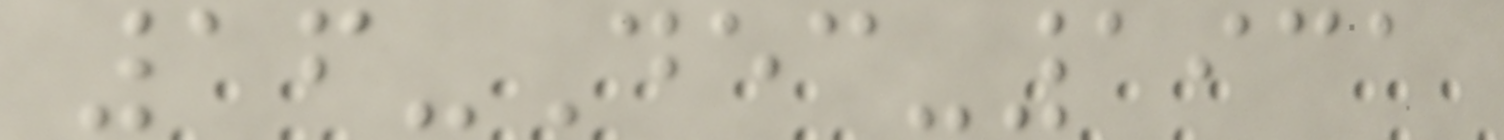16-Dec-1931
